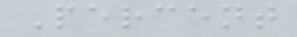Percent
